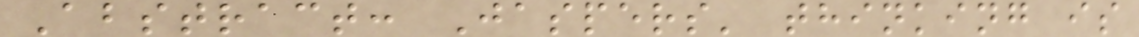Abstract: Jaspers' thinking is
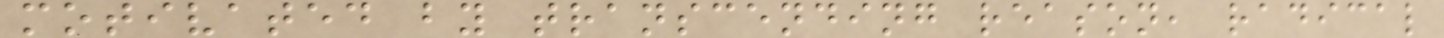motivated by transcending reason, radical
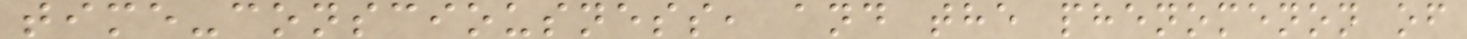time-consciousness, and the phenomenon of
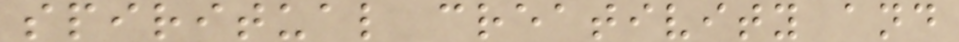spiritual creativity and
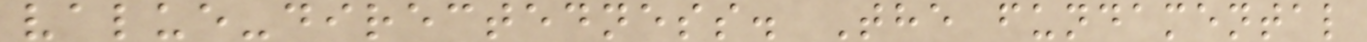value-directedness. The fundamental
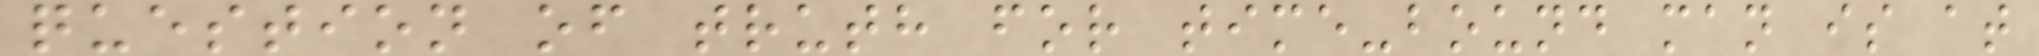question of truth for time-bound man is at
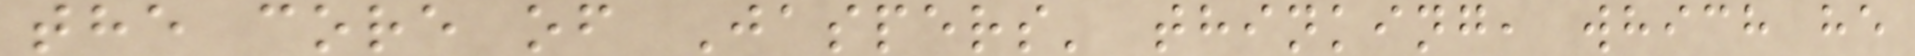the core of Jaspers' thinking, which he
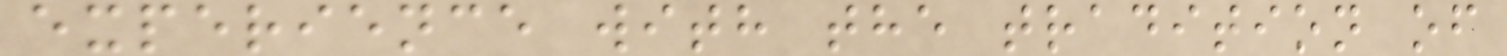experience with the tradition of
